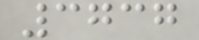3737
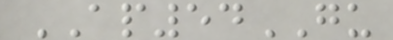AP54GU
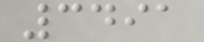3491
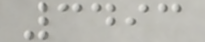3493
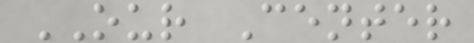OUR Center
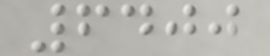6400
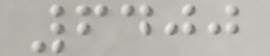6400
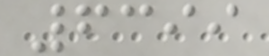6399
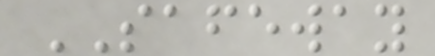SAFEWAY
